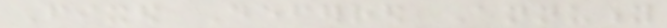Fixed Deferred Annuity
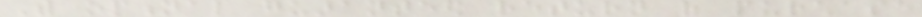With optional guaranteed return of purchase
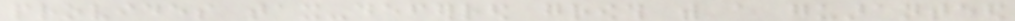provides tax-deferred growth with a guaranteed
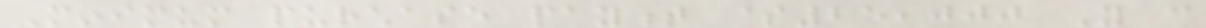Minimum purchase payment $25,000 You can
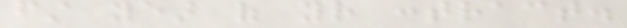first year of your contract.
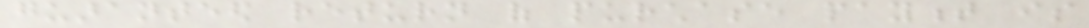guaranteed return of purchase payment is
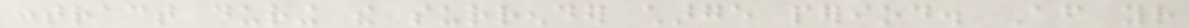contract during the surrender charge period. After your
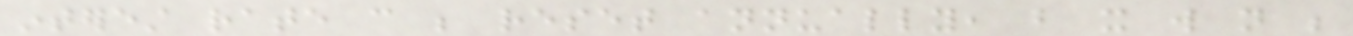interest rate can be reset annually, but it will not be
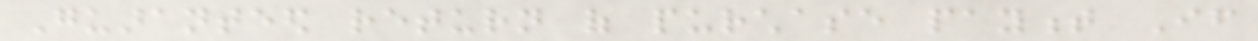Guaranteed return of purchase payment If
